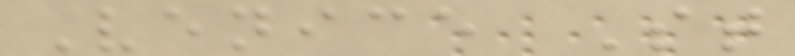Venice St
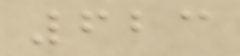623
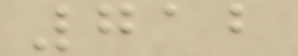712
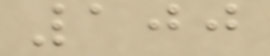100
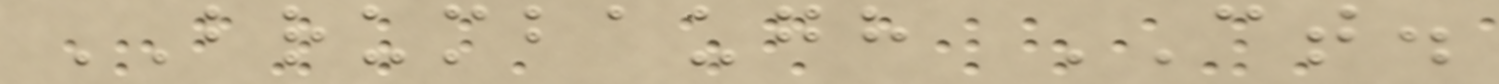BRUMBAUGH CT.
